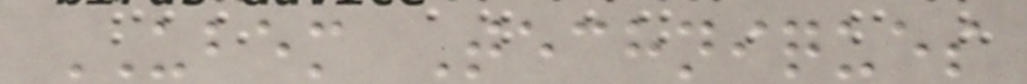UBEM Techniques
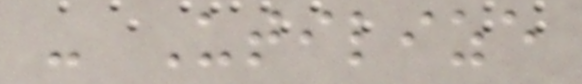- Utilize
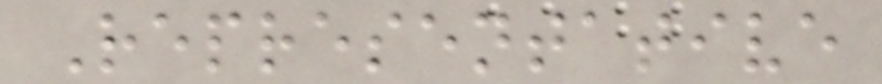Representative
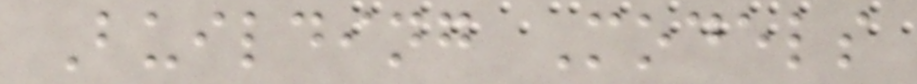Building Models
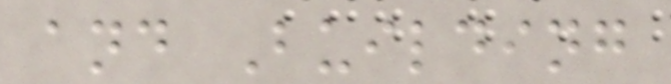and Building
